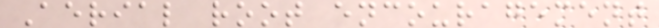Aerial root encouragement
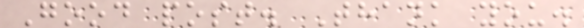Good post. Thank you.
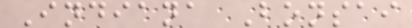Indiana Bonsai
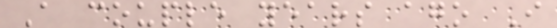A couple years ago I
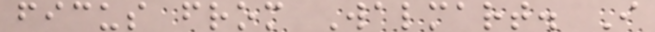ficus from Walmart. I
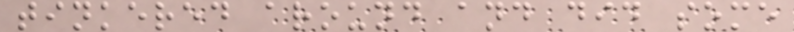tinkered around and did some
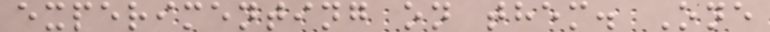experimenting on them. One
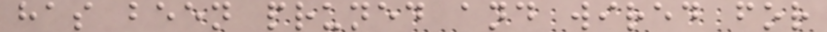has been pruned and wired for
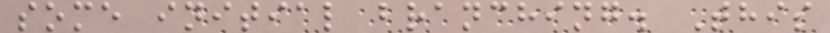some initial branching. This
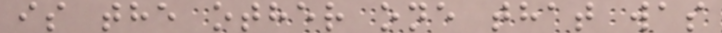is the other one that was
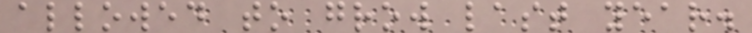allowed to grow last year.
